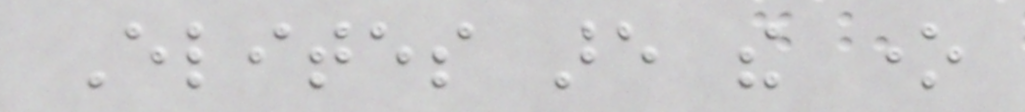Elites are the one
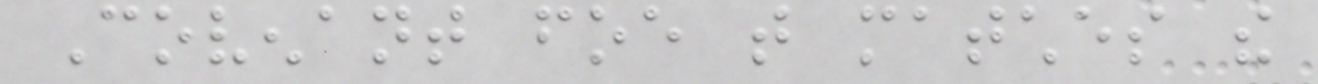Covenant foe that matches the
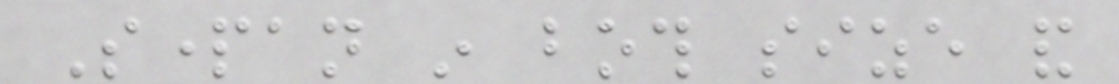Spartan in both size and
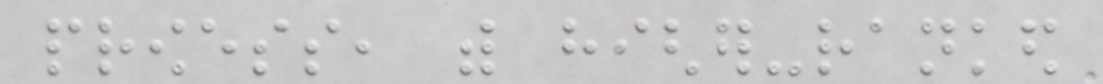prowess, with higher-ranked
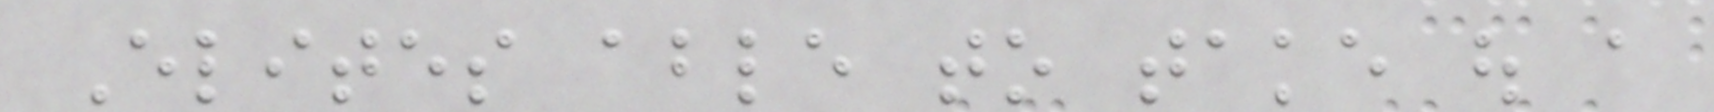Elites able to take out a
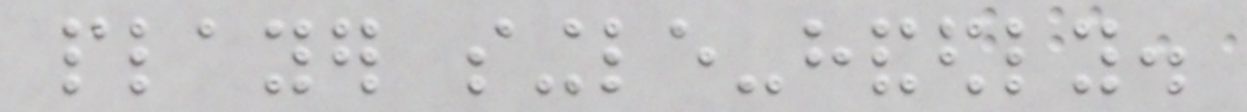player single-handedly.
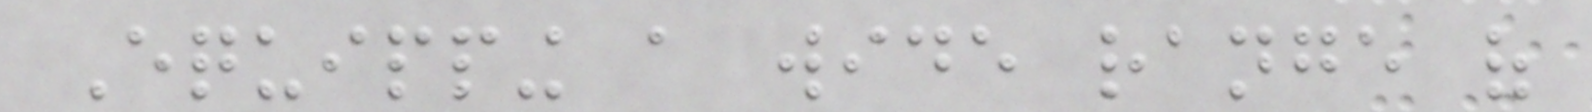Equipping a wide range of
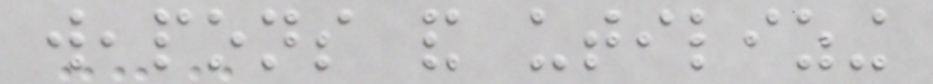weapons and utilizing
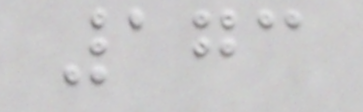173
